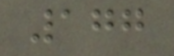177
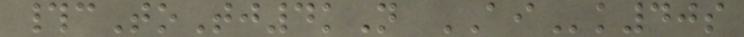#cToTj4kN AIk40s
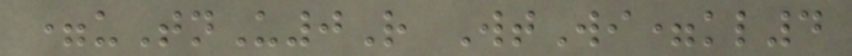=uTnU0R WtWi=kl4
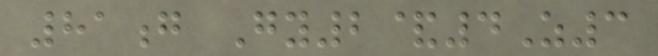81g Gy2&4Z3
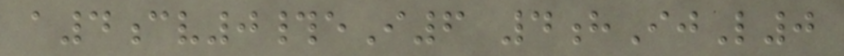a4cv0#eI6 4hIjL0
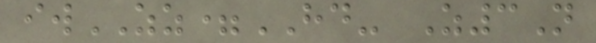iwZZ=HD- Z3N
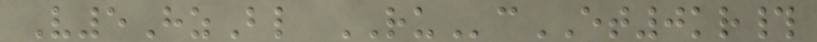V5HzBl RUcET0kr#
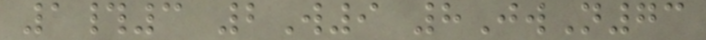1#3 2W9 8JwN73
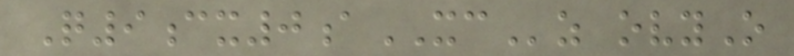Q9cx0aXCz ovyO
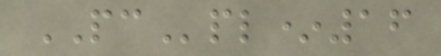PCpl*16
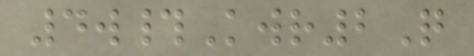4w#Kwr2Q
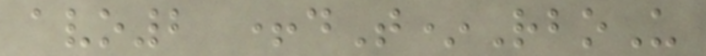avo2 +dT*RboU
